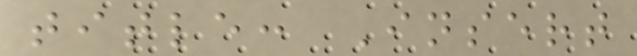title: Insert
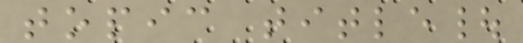topic title|
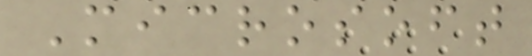Microsoft
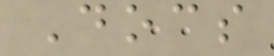Docs
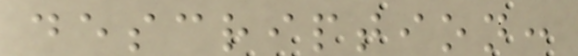description:
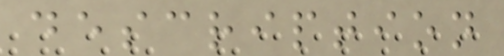description
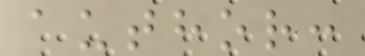author:
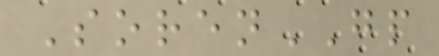SorenGP
